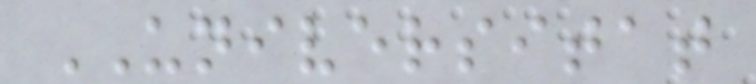UNIVERSITAT
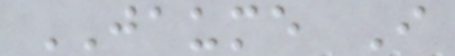JAUME I
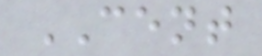CENT
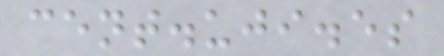cent.uji.es
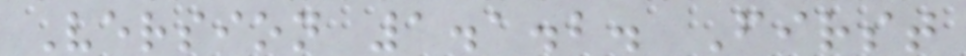Version 1.1.2. First
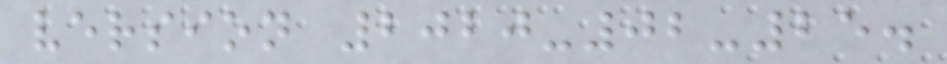version 2020-02-25.
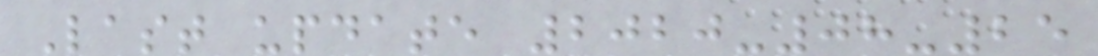Last update 2020-08-25
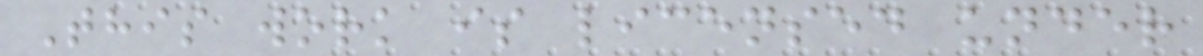This work is licensed under
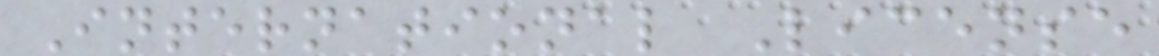International License
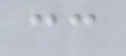cc
